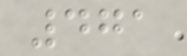471
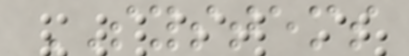SYSTEMS
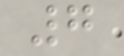7
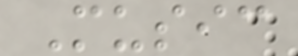Music
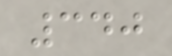340
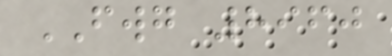FWG 8960
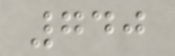740
